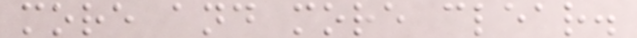more and more clear.
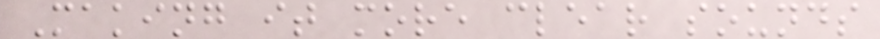Making it more clear sounds
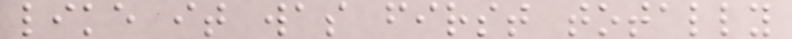like it was first totally
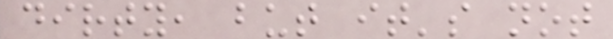dirty, but it's not
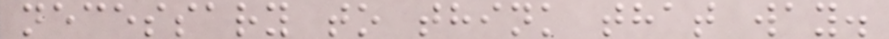necessary to think that way.
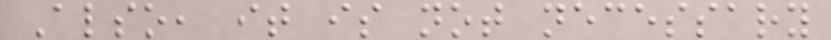Also, it is not necessary
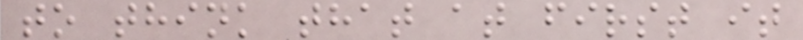to think that at first it
